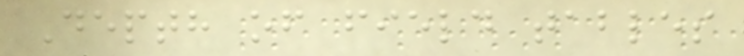Depth of field tables
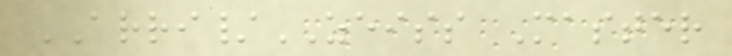ARRI/ZEISS Master
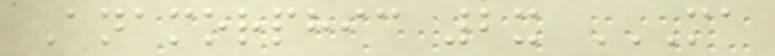Anamorphic 2x MA
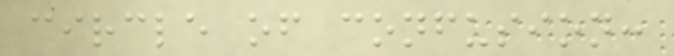circle of confusion:
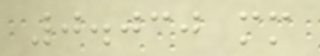0.030 mm
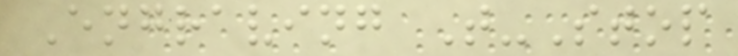Engraving T-Stop
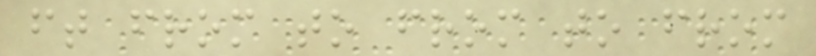ft from to from to from
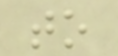to
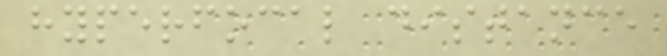hyperfocal distance
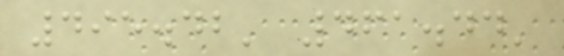495.42' 461.44'
